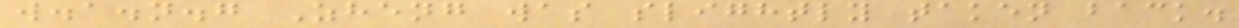w.a.n.g Zheng was slightly taken back.
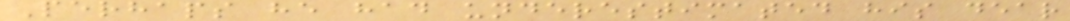Perhaps he had underestimated his dear
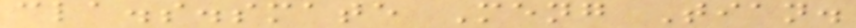cla.s.smate Meng Tian.
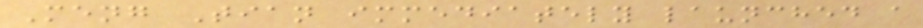Meng Tian immediately launched a
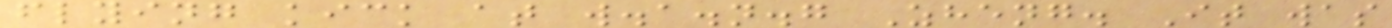flying kick at w.a.n.g Zheng. It was
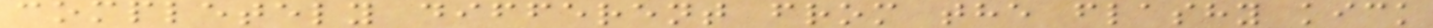completely different from the flashy kick
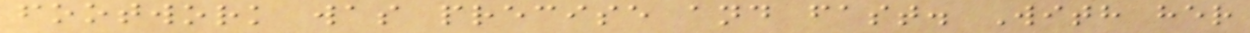footwork was precise and fast. With her
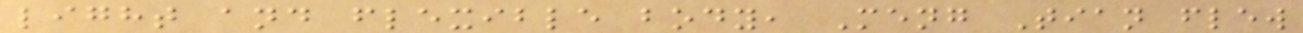light and flexible body, Meng Tian flew
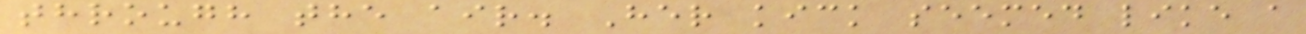through the air. Her kick seemed like a
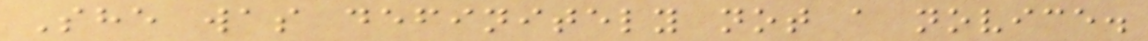She was definitely not a novice.
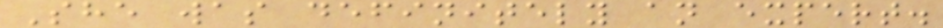She was definitely an expert.
